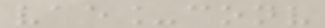vae_conv
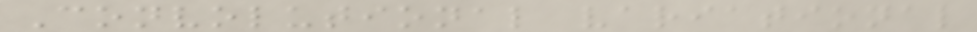Convolutional variational
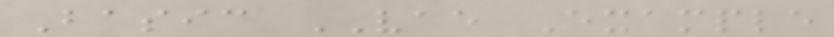Basic VAE Example
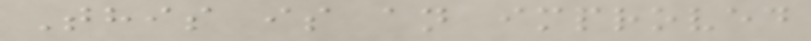This is an improved
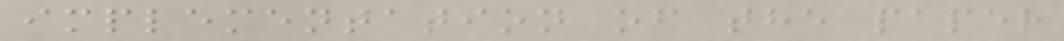implementation of the paper
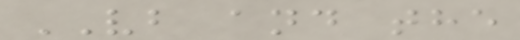VB and the
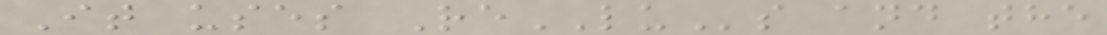It uses ReLUs and the
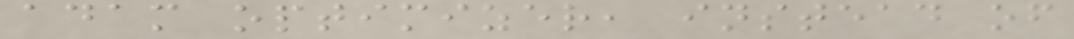adam optimizer, instead of
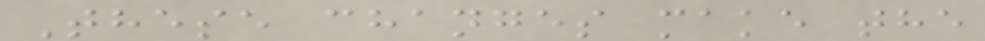These changes make the
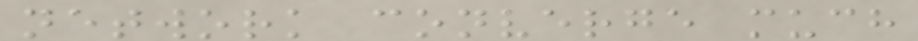network converge much
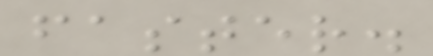faster.
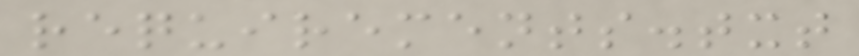requirements.txt
